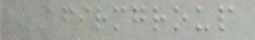AFIRMGROUP
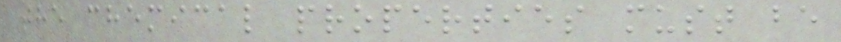the chemical properties must be
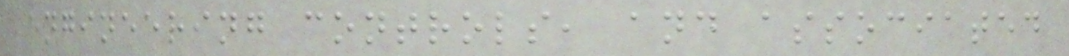engineering controls, and associated
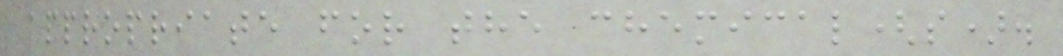appropriate for the chemical(s).
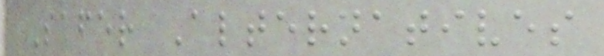Safer Alternatives
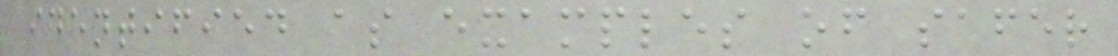identified as examples of safer
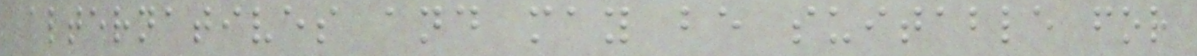alternatives and may be suitable for
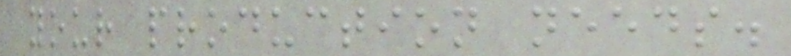your production needs.
